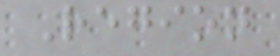Region
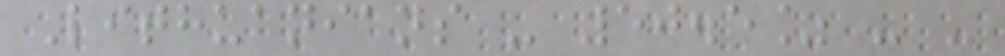Lithuanians - 50.5% - -
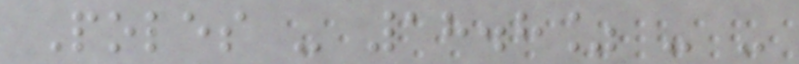Poles - 18.8% - -
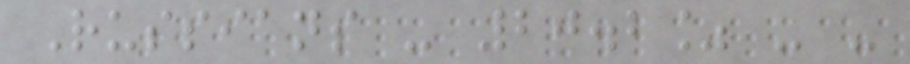Russians - 20.2% - -
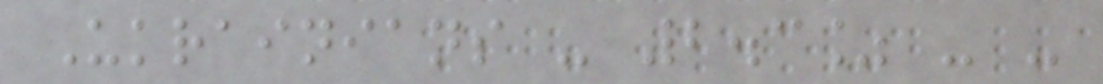Ukrainians - 2.3% - -
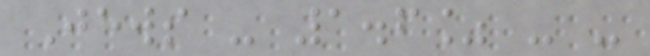Jews - 1.6% - -
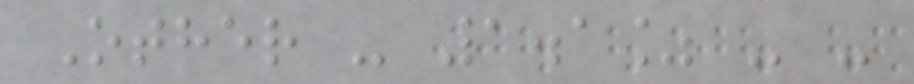Other - 1.1% - -
